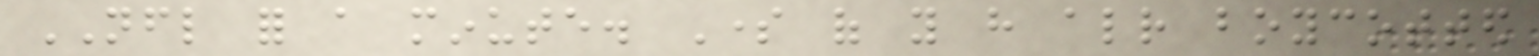NFL for a minute. Some of you have already boycotted
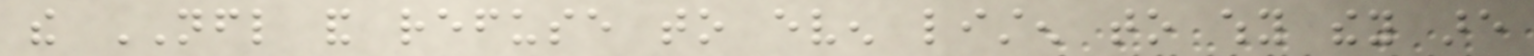the NFL and refuse to even listen to why they are
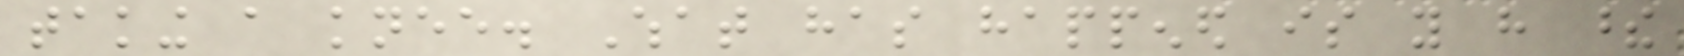taking a knee. What has happened is you have these
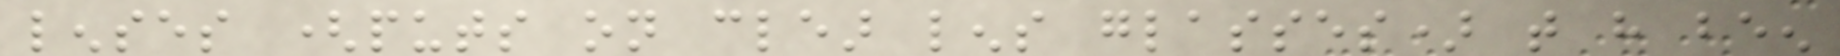lenses (puts on clear lens glasses) that have been
